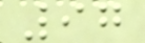97
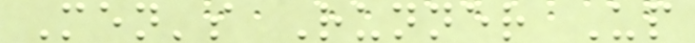Men's Runner Up
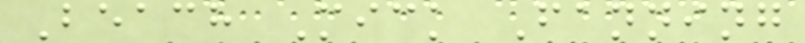Beach Mick Fanning
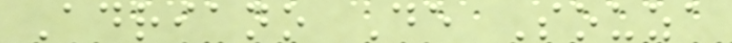Adriano De Souza
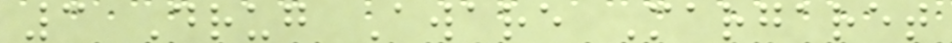3 Drug Aware Margaret
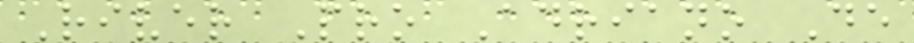River Pro Adriano De
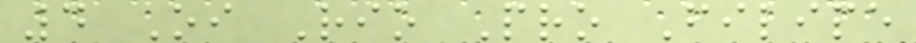4 Oi Rio Pro Filipe
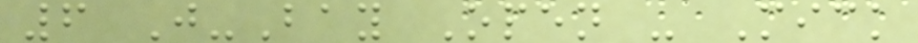6 J-Bay Open - Mick
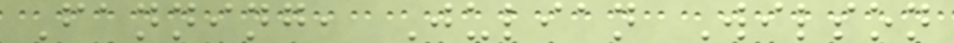Fanning, Julian Wilson
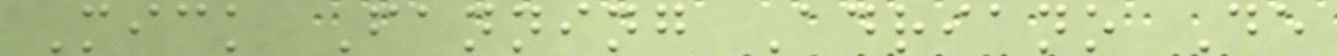Mick Fanning Adriano De
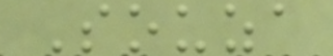Souza
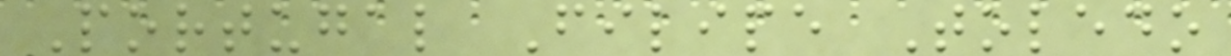Portugal Filipe Toledo
